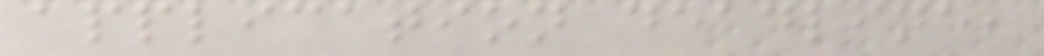application deadline,
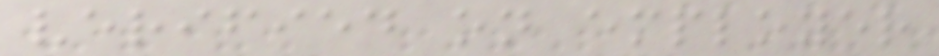verified on employer
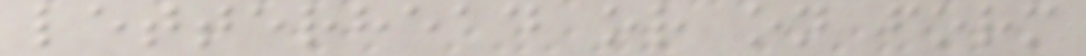letterhead or on form
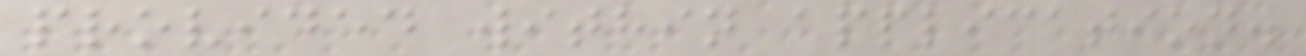provided within application.
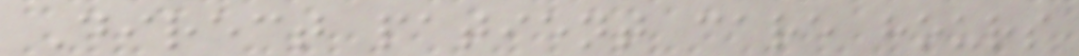Direct patient care hours
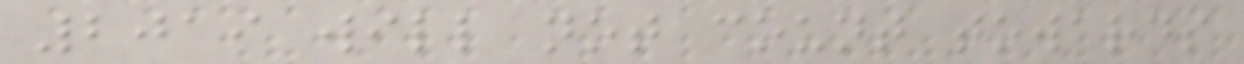2019 will not count towards
